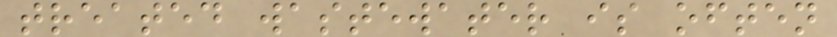treated wastewater is often
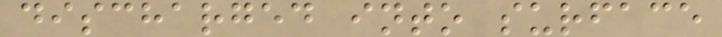discharged into surface
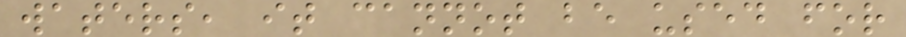waters, it cannot be used for
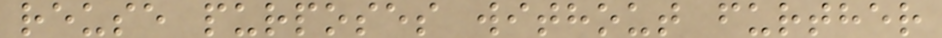reuse purposes without further
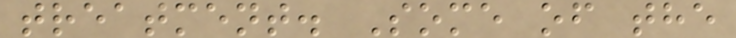treatment. Some of the
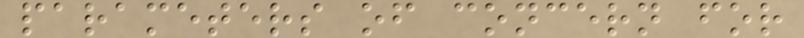parameters of concern for
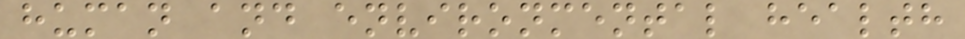human and environmental health
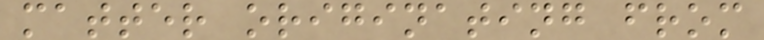matter originating from
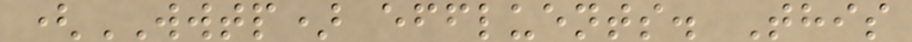(WWTP) effluents. This
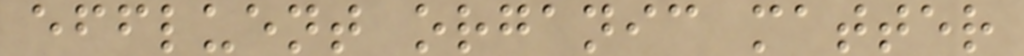effluent organic matter
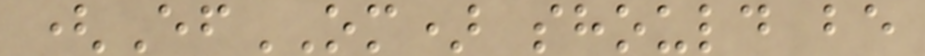(EfOM) should be
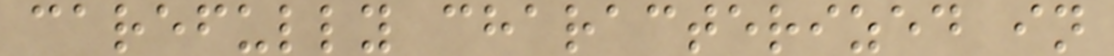carefully characterized in
